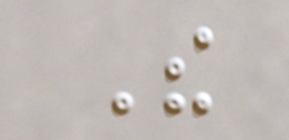The
